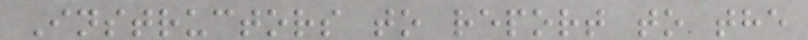Instructors to report to the
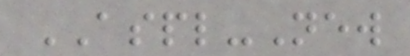ASPL-New
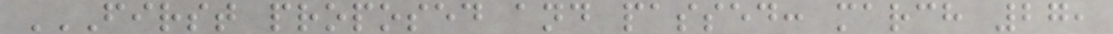FIRST PROPOSED AND PASSED: MARCH 27,
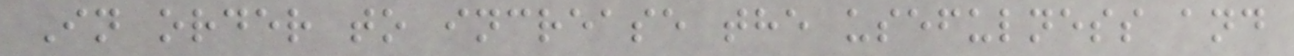In order to increase the usefulness and
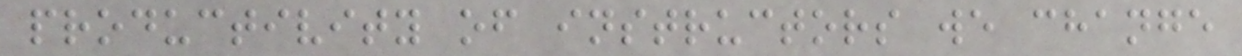productivity of instructors we change
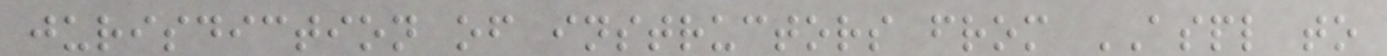jurisdiction of instructors from ASPL to
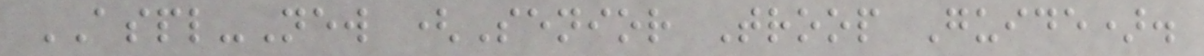ASPL-New (Senior Troop Guide).
